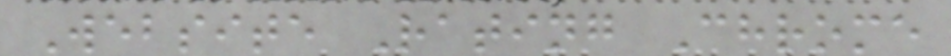Website Rating Chrome
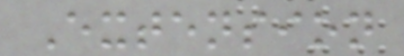Extension
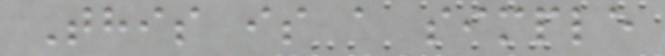This is a simple
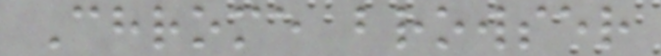Chrome browser
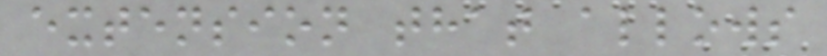extension that allows
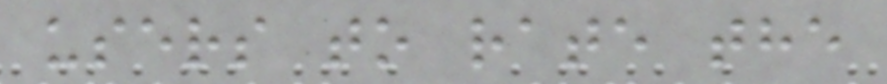users to rate the
